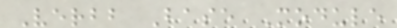Verbb Base Module
